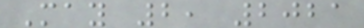May 2, 2021
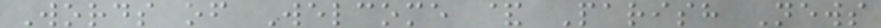Words of Welcome & Parish News
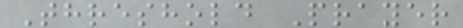Threshold Prayer
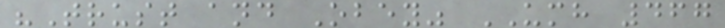"Trust and Obey" UMH 467
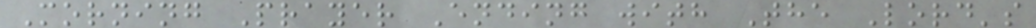Morning Prayer Ending with The Lord's
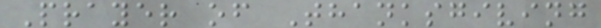Prayer of Thanksgiving
